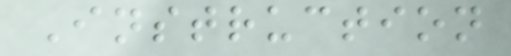Instruction
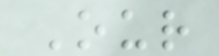Our
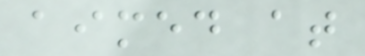aimed at
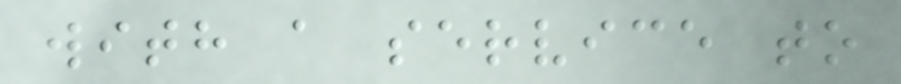with a service to
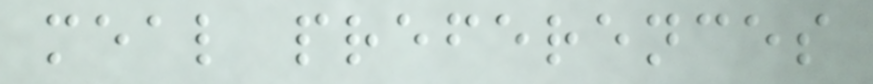meal preferences
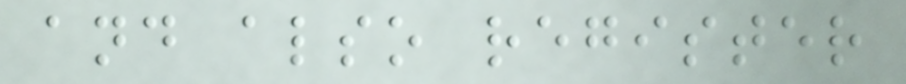and also register
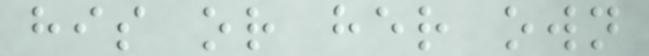his or her own
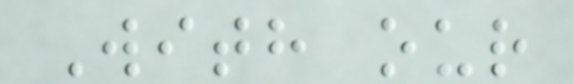With our
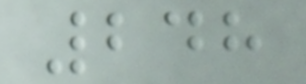248
